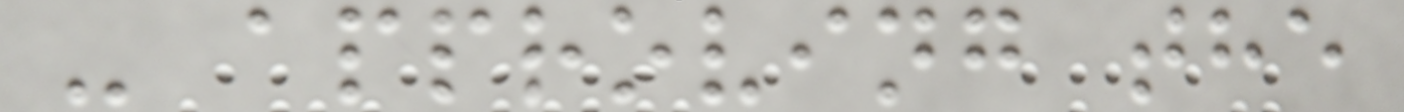- approving the
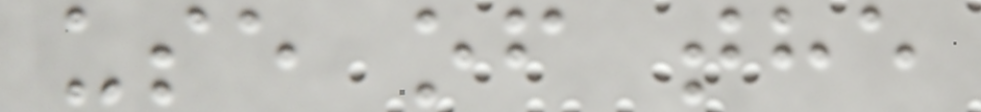use of the
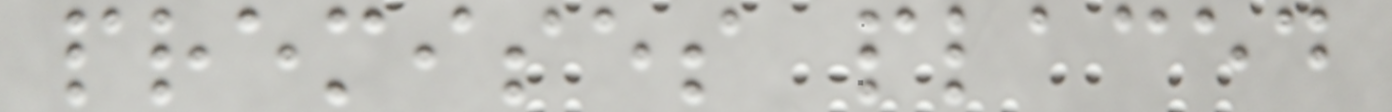premises placed
